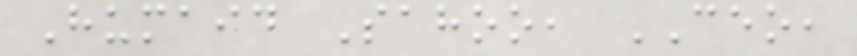Humaid Sahoo, CEO,
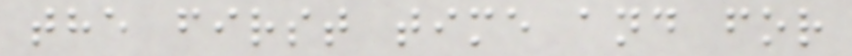the first time and for
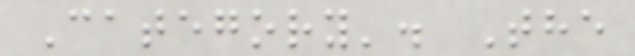Category'. The
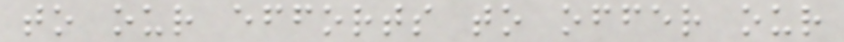to our efforts to offer our
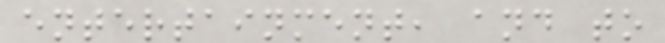entertainment, and to
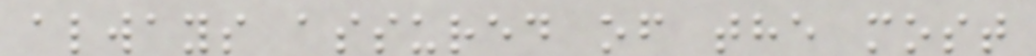always assured of the most
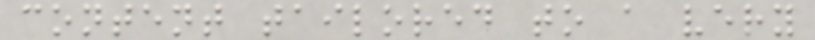content tailored to a very
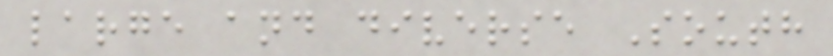large and diverse South
